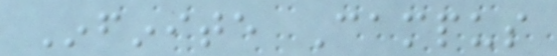Infinite Campus
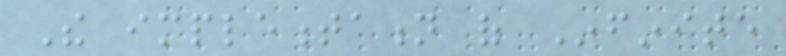The implementation of Infinite
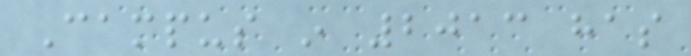Campus in 2013 has
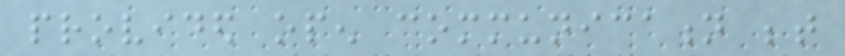provided open communication between
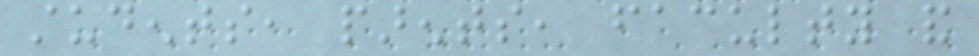students, parents, faculty and
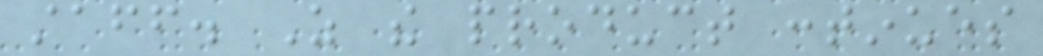staff. As the product continues
